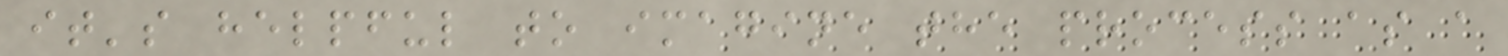it's helpful to imagine the process as a
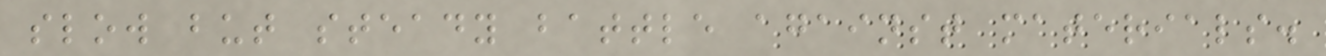slow but steady battle against materials.
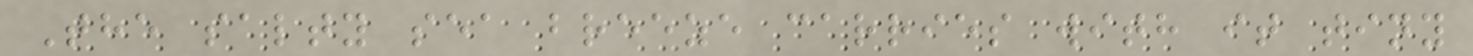The salty sea breeze carries with it tiny
